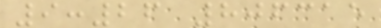9:26 806315
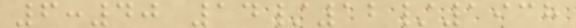6:40 14/12/1938
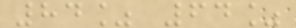84% 64%
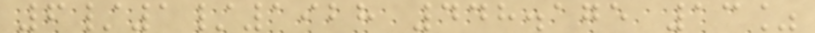6/1/1928 448.175 13%
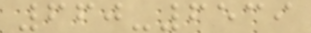660-6539
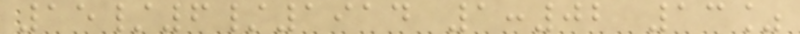15/6/1914 1:02 13%
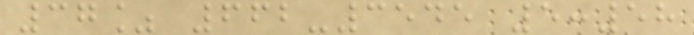37% 662-3545 5:58
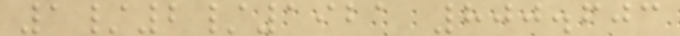1/2/1921 800.603
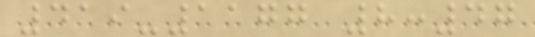419-1177 8:47
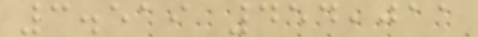3.519 454,011
